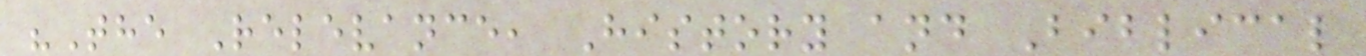"The Relevance, History and Biblical
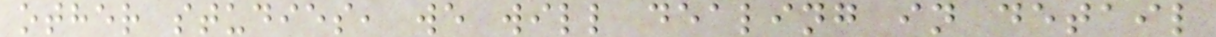other studies, we will dealing in detail
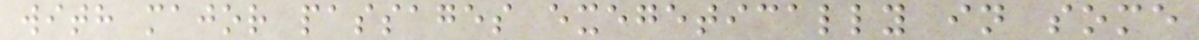with major passages exegetically in some
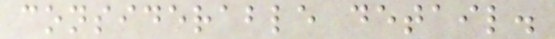considerable detail.
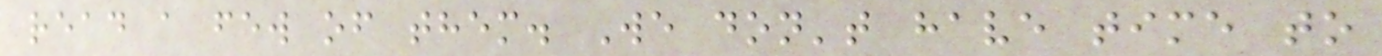read a few of them. We don't have time to
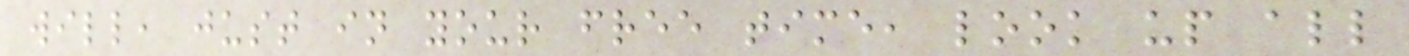will, just in your free time, look up all
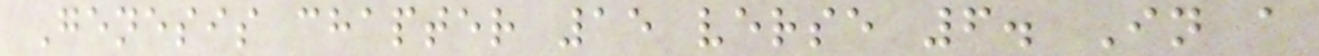Genesis chapter 15 verse 6. In a
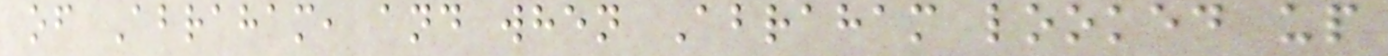of Abraham, and when Abraham looked up
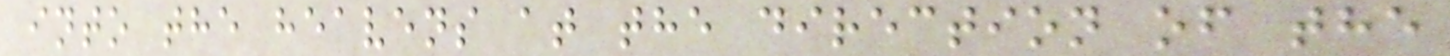into the heavens at the direction of the
